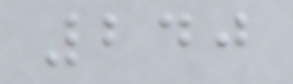240
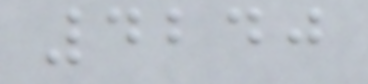4240
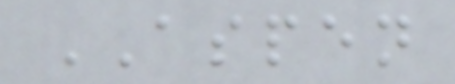ASPEN
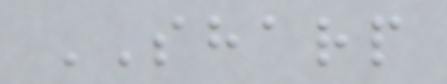SHARP
